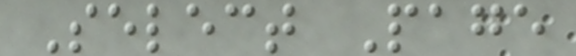Select Page
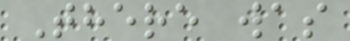There was
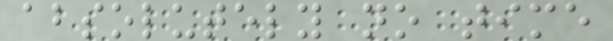absolutely no time
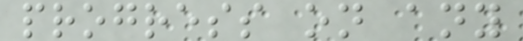progress on any
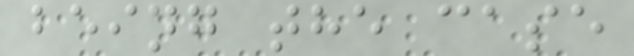being the case
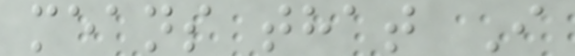means that I
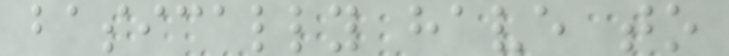basically have to
